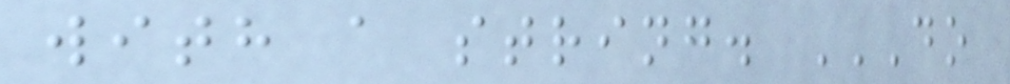with a string. DO
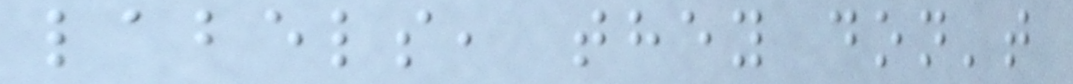labels, they don't
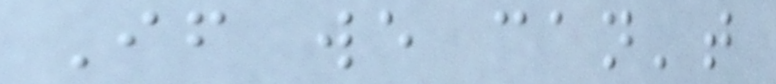If we can't
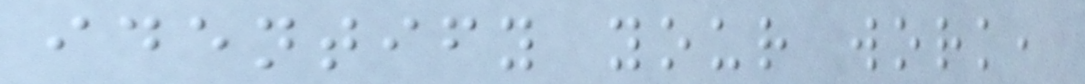identify your work,
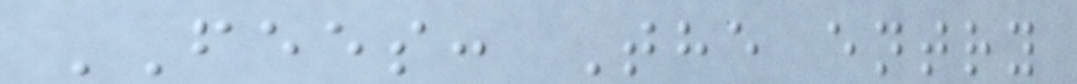FEES: The entry
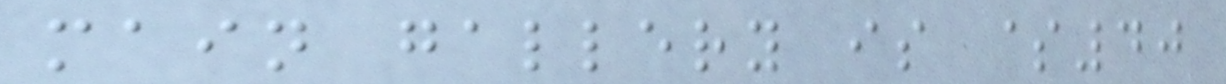main gallery is $40
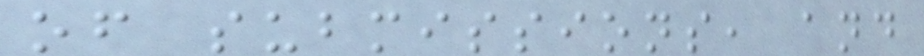of submissions, and
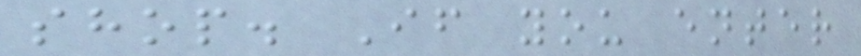shop. If you enter
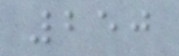250
